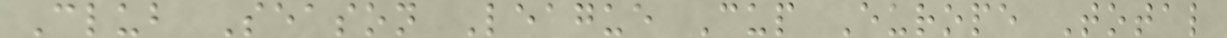Club Season League Cup Europe Total
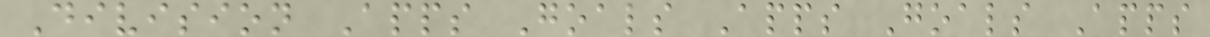Division Apps Goals Apps Goals Apps
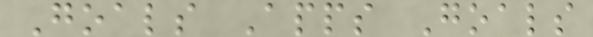Goals Apps Goals
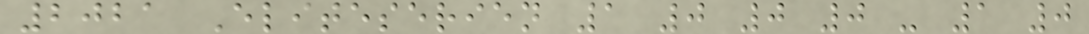2021 Eliteserien 1 0 0 0 - 1 0
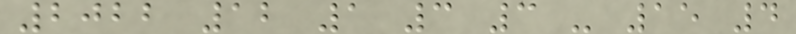2022 12 1 3 3 - 15 4
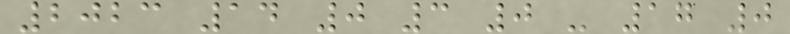2023 14 0 3 0 - 17 0
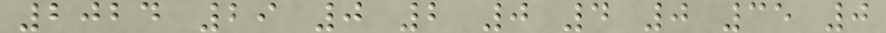2024 29 0 2 0 4 0 35 0
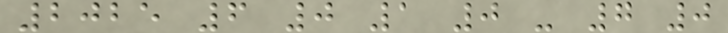2025 6 0 1 0 - 7 0
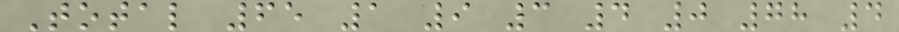Total 65 1 9 3 4 0 78 4
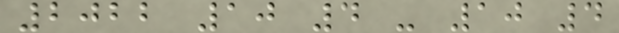2022 10 4 - 10 4
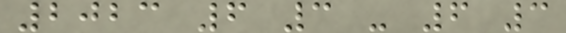2023 6 3 - 6 3
